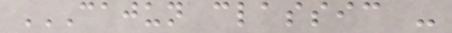CAJUN CLASSIC -
